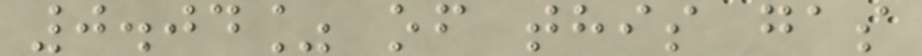0.04% of this gas
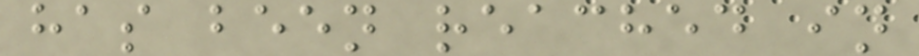has been reached in
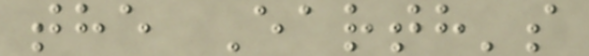the Earth's
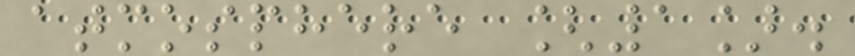atmosphere [1].
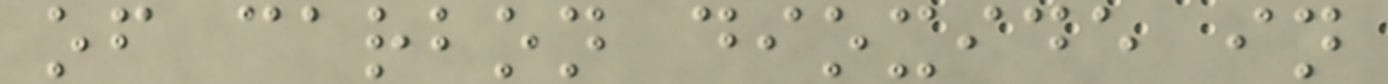of carbon dioxide in
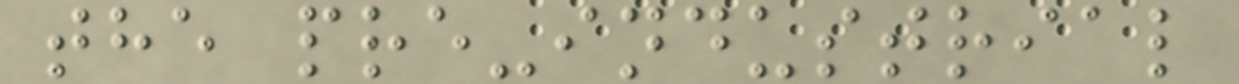the pre-industrial
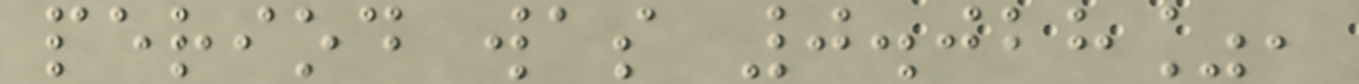period was 0.028%,
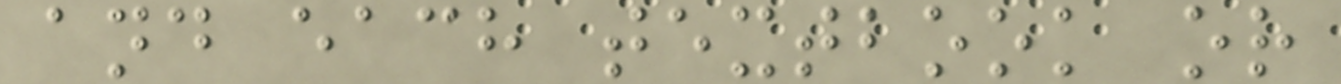and each textbook or
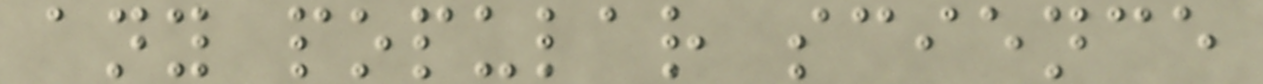any popular science
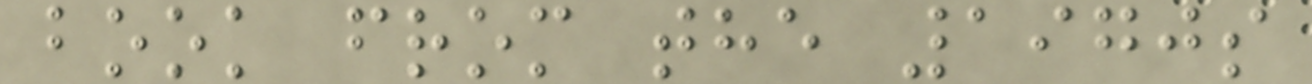book from the 1970s
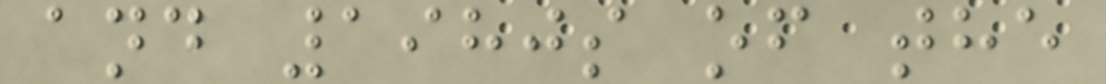and 1980s of the
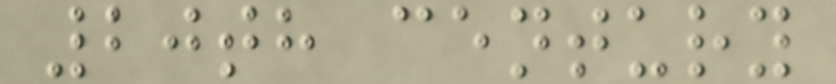20th century
